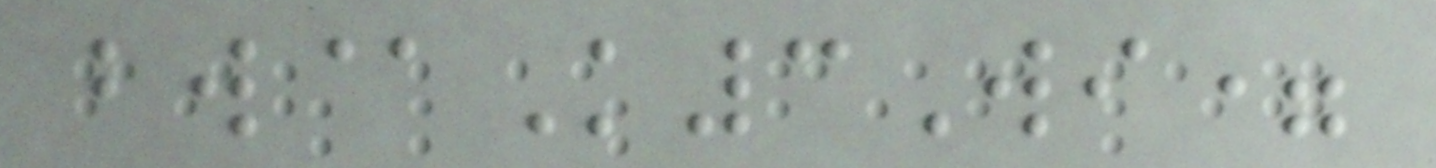bw@K3Wi=
